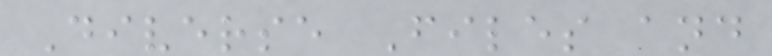Diverse Files and
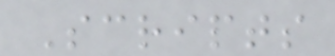Scripts
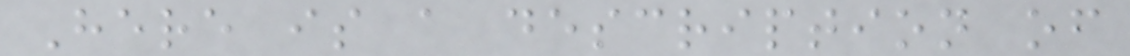Here is a description of
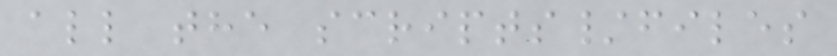all the scripts/files
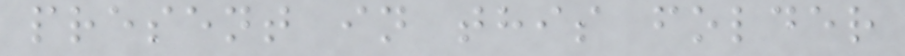present in this folder
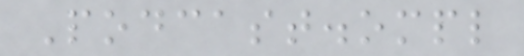Podcast.ompl
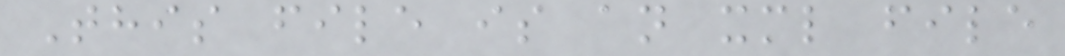This file is an xml file
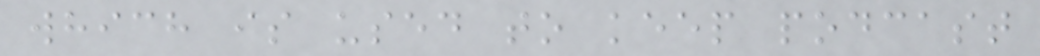which is used to keep podcast
